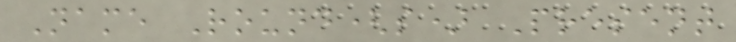Name Round(s) Present
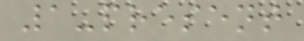1-present
